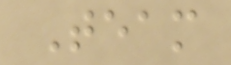Team
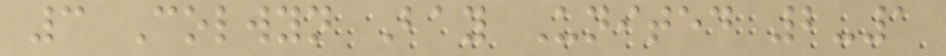3 Colwyn Bay United 2-1
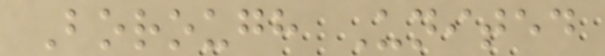Borough United
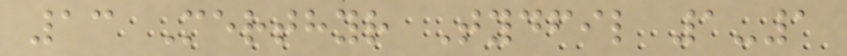13 Merthyr Tydfil 1-1
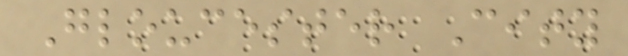Gloucester City
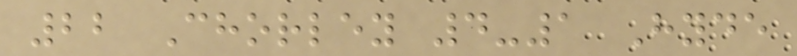22 Chorley 4-1 Hyde
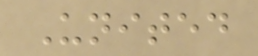United
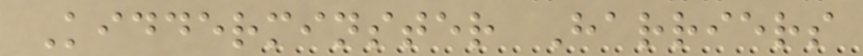Kidderminster Harriers
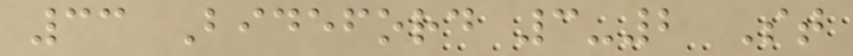33 Bideford 3-2 St
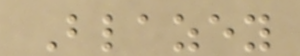Blazey
